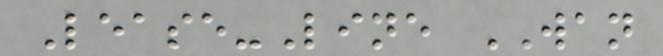Lease-Line WAN
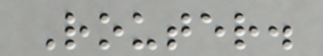Router.
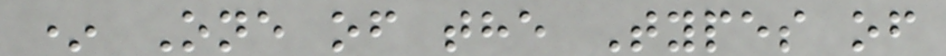* One of the Types of
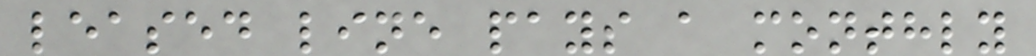leased line pays a monthly
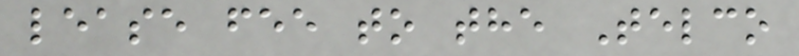lease fee to the Telco
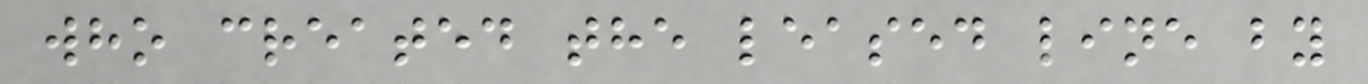who created the leased line by
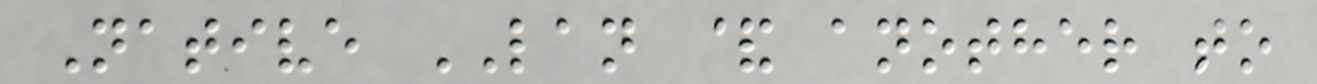Native LAN & another to
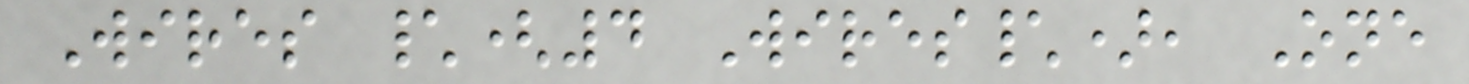Wires \(4 Wires\), One
